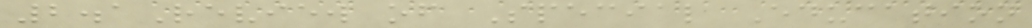2.1Review of Special Education
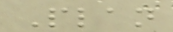Plan
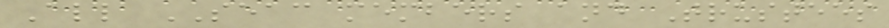All SEAC members and Trustees
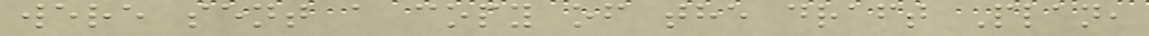were sent a copy of the draft Plan,
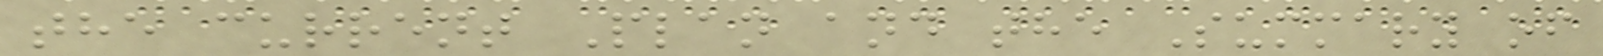the current Plan and the Summary of
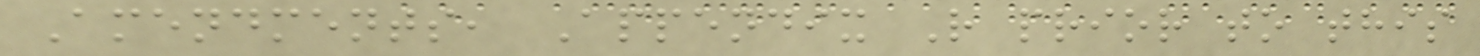Amendments, Appendix R prior to this
